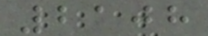2108
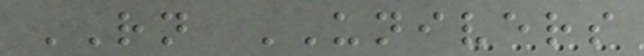RN UNIVERS
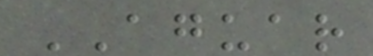AGUAR
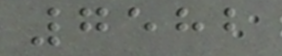7582
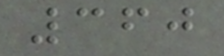360
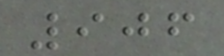906
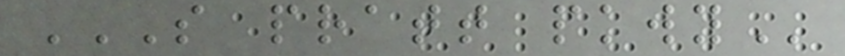S PRATT PKWY
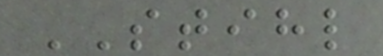STIHL
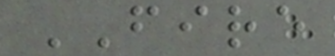FIRE
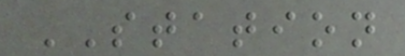STATION
